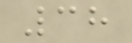38
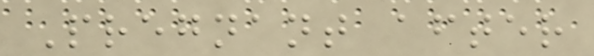Pregnant after
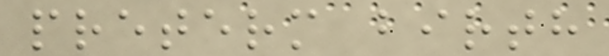preterm birth
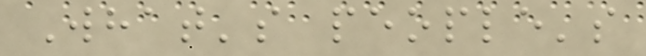What's people's
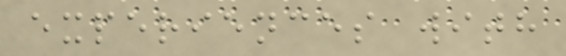experiences with
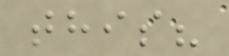this?
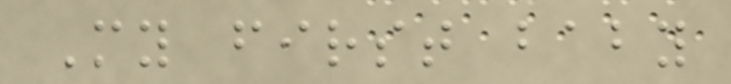My first baby
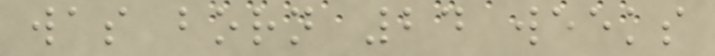was born 24 weeks
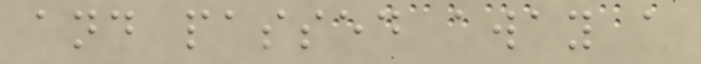and passed away a
